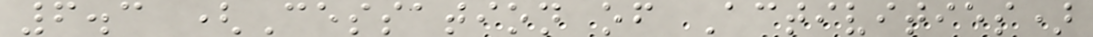6.3 (Cessation of Activities)
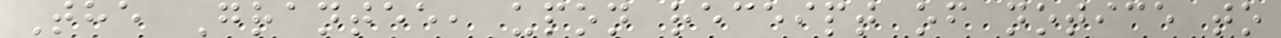The Grantee, upon receipt of notice to
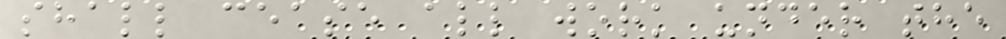shall cease all work under the
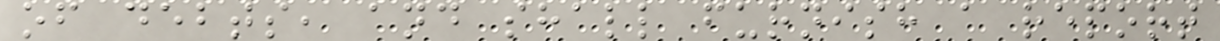of debts, and shall furnish a report
